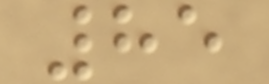85
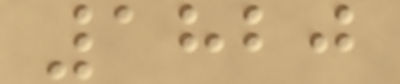1820
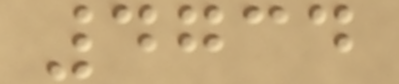4734
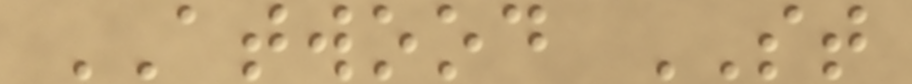ATWOOD ST
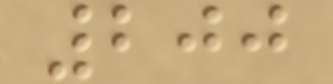200
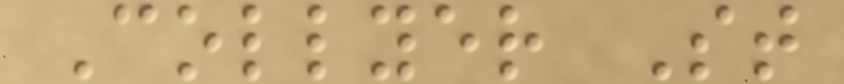Collyer St
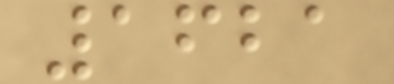1621
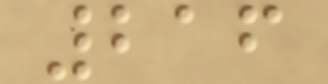216
